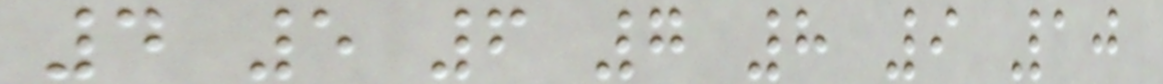4 5 6 7 8 9 10
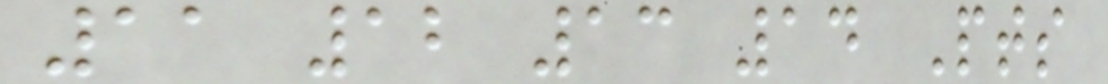11 12 13 14 Pts
